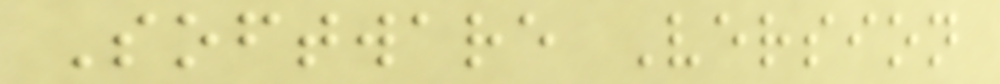Software Version
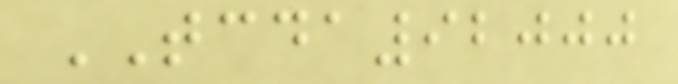TCDA92000
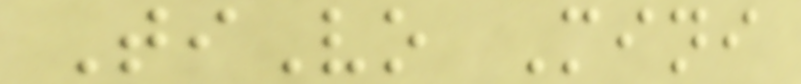TiVo Mini
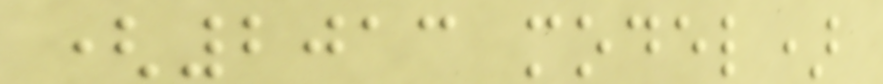(2013 model)
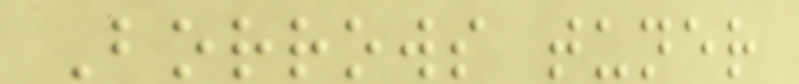Borrows tuner
